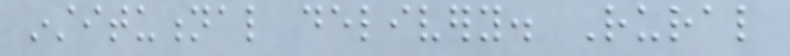institutional delivery. Rural
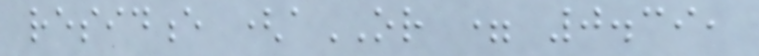residence (aOR = 0.39,
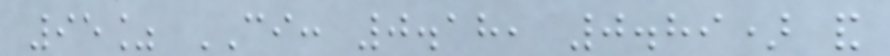95% CI: 0.18, 0.89) and
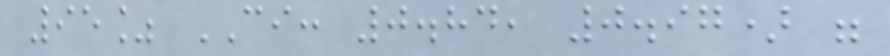95% CI: 0.84, 0.97) were
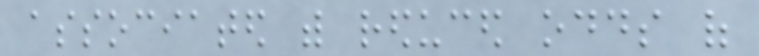associated with reduced odds of
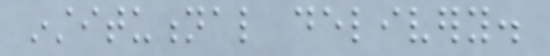institutional delivery.
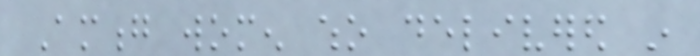Among women who delivered in
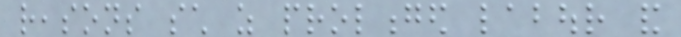reasons such as prolonged labour and
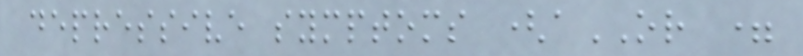depressive symptoms (aOR =
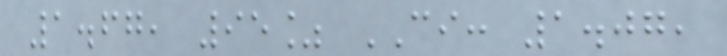1.67, 95% CI: 1.07,
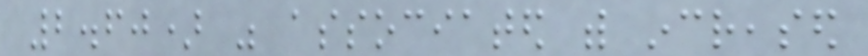2.60) was associated with increased
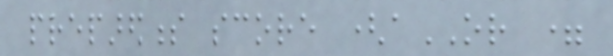preparedness score (aOR =
